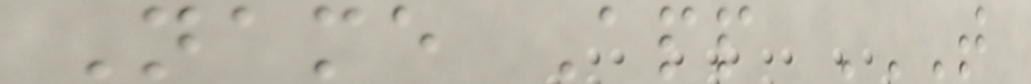Name App T
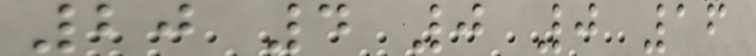20 4 0 0 16
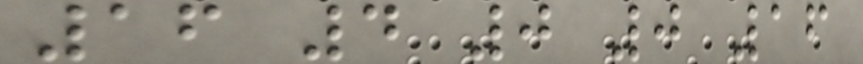16 4 0 0 16
